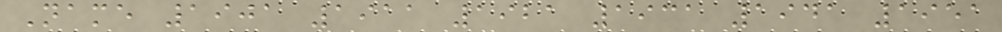Name 1901 1911 1921 1931 1941 1951
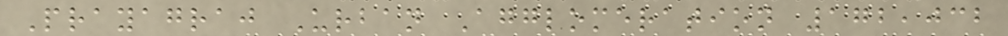Prayagraj Urban Agglomeration 172,032
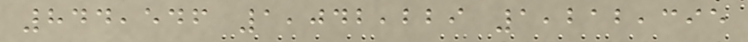844,546 1,042,229 1,212,395
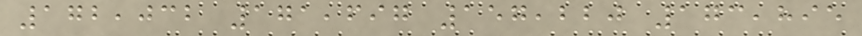172,032 171,697 157,220 173,895
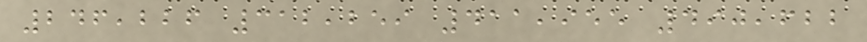246,226 312,259 411,955 490,622
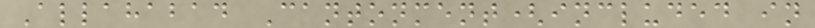Allahabad Cantonment(included in
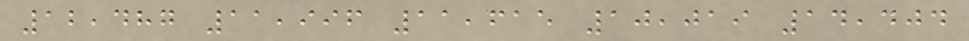12,487 11,996 11,615 10,019 14,404
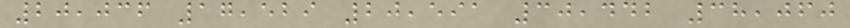20,036 17,529 20,591 30,442 38,060
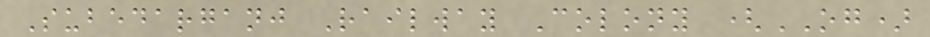Subedarganj Railway Colony (OG)
